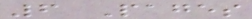6 Pages
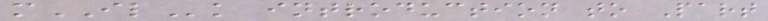mILk introduction to Part
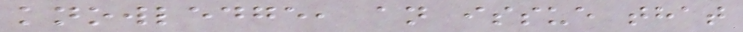knowledge, an issue that
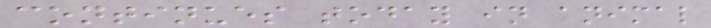continues today in animal
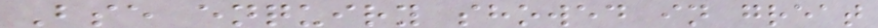Bse enquiry showed in great
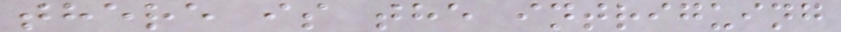there is the intriguing
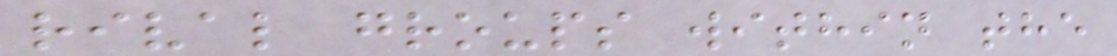rival groups within the
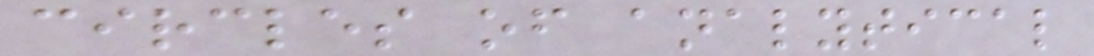circles of analytical
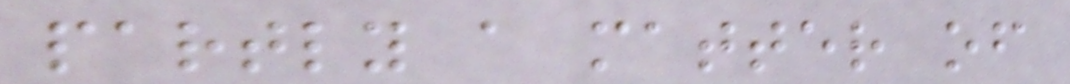partly a matter of
